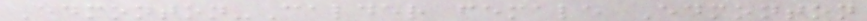Edmonton-Calder female Edmonton
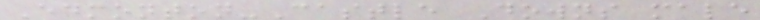Edmonton-Castle Downs male
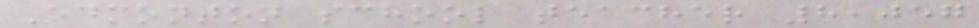Edmonton school teacher 8,057
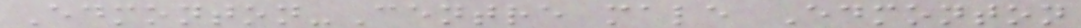Edmonton-Centre male Edmonton
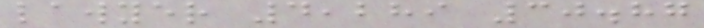lawyer 4,289 30.87
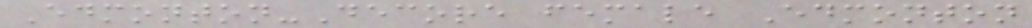Edmonton-Decore female Edmonton
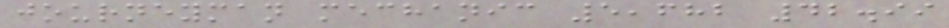journeyman mechanic 5,682 42.99
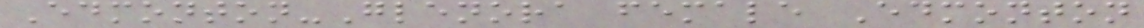Edmonton-Glenora female Edmonton
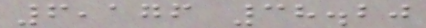6,176 38.20
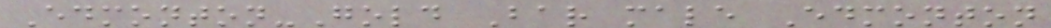Edmonton-Gold Bar male Edmonton
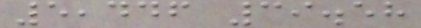5,446 39.58
